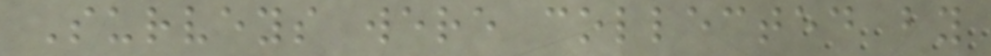Surveys were collected by
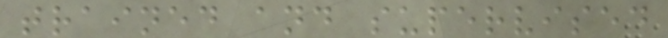trained and supervised
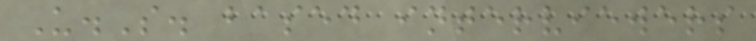U.S. based interviewers
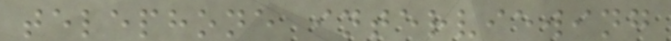telephone interviewing
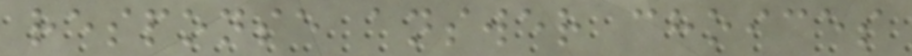response answer choices
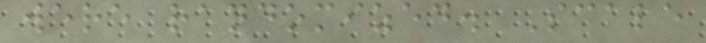were randomized. Scale
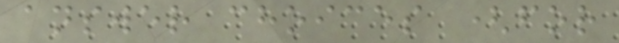answer choices (for
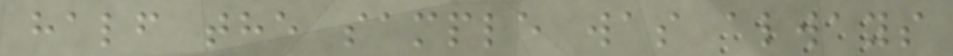half the sample was always
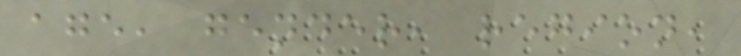age, gender, region,
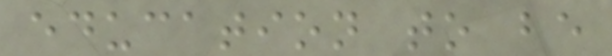education to be
